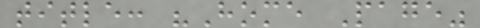title: "Home Page"
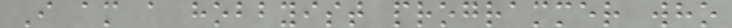I am a hobbyist programmer who
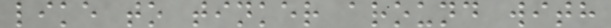like to tinker around with
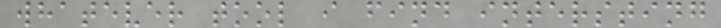whatever tool i find intersting
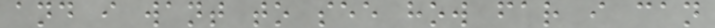and i want to see how far i can
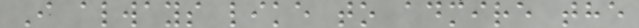I always like to admire the
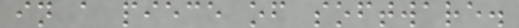in a piece of software.
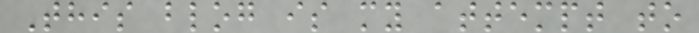This blog is my attempt to
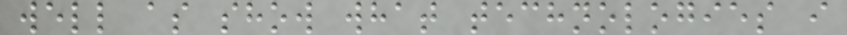well as show what technologies i
